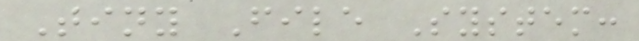Tiny File System:
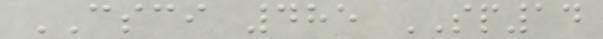CSCI 485 SP14
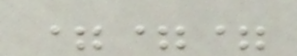===
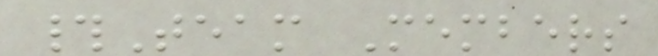#Team Members
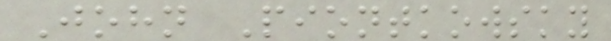John Piontkowsky
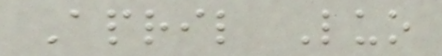April Luo
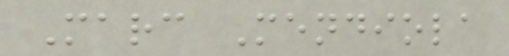Marc Mendiola
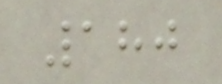180
